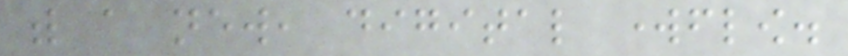with a new, digital workflow.
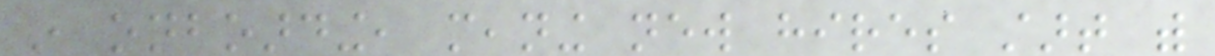in onboarding, meaning new hires start with
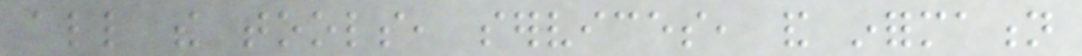all the tools, services, and information
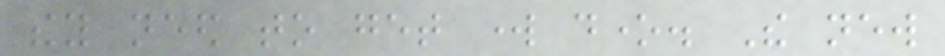they need to get work done. The new
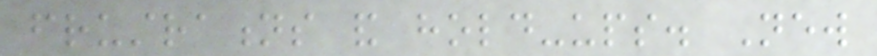frustrations and hold-ups. New
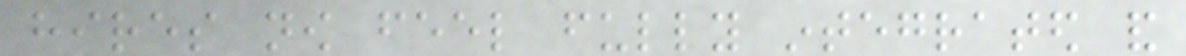hires now feel fully integrated and
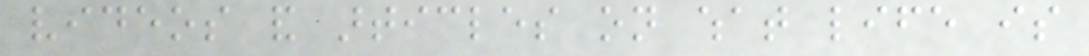videos and articles on what life is
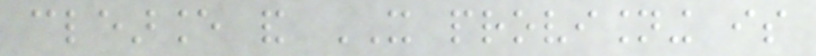clearance and IT provisioning is
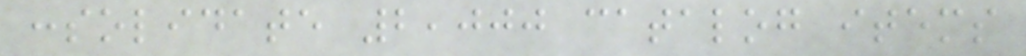consolidate 2,000 catalog items
